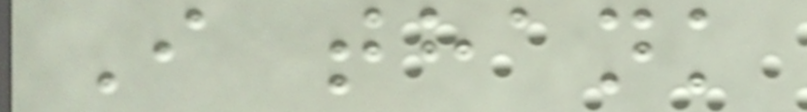I thank
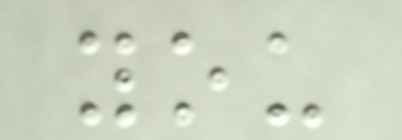you
